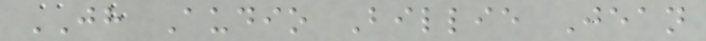JH Audio Billie Jean
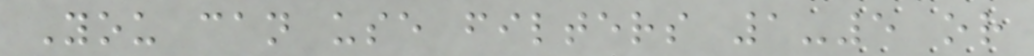You can use filters 1-5 or
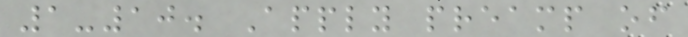1-10. Apply preamp of
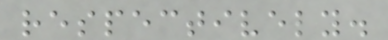respectively.
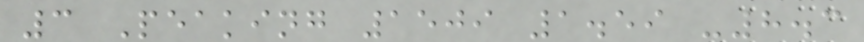3 Peaking 1509 1.59 -8.3
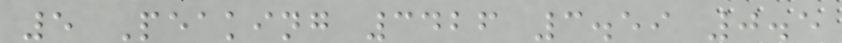5 Peaking 3426 3.59 0.5
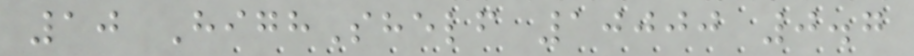10 HighShelf 10000 0.7
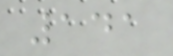141
